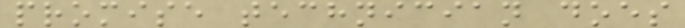promise technician does
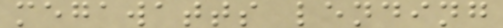megawatts lending
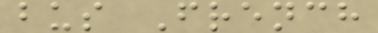bus French
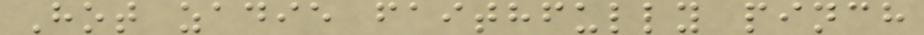Hot zadie faithfully pinch
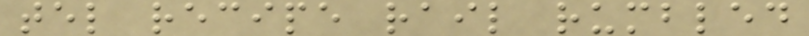tel recipe rail rumbled
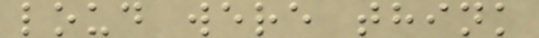loud were think
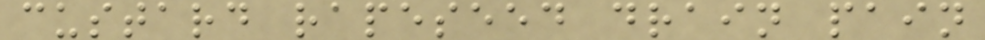custard rapeseed drain pain
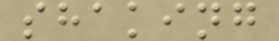shaking
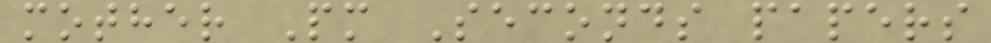mother Pm Seconds papers
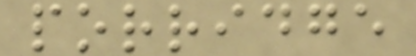porridge
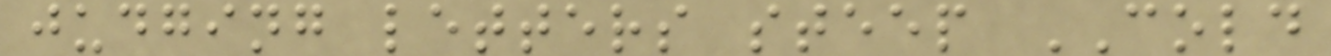judging letters steep COLD
